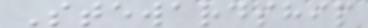Stewardship
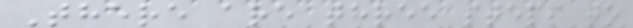There are three steps to
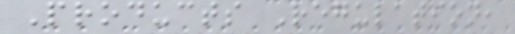Products Regulation,
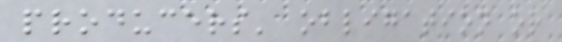producers' obligation or
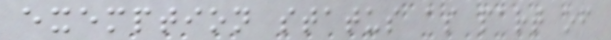exemption status as part of
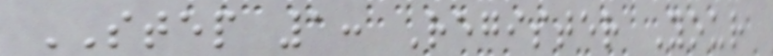STEP 1: Register Your
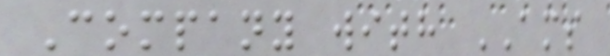Company with AMS
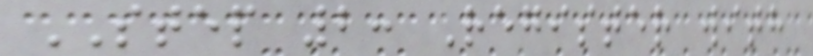STEP 2: Register with
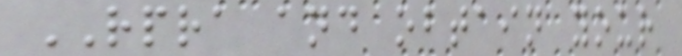RPRA and obtain your
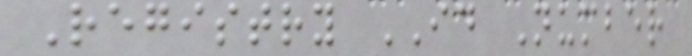Registry ID Number
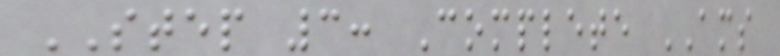STEP 3: Complete AMS
